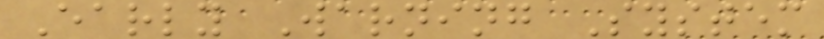Early Warning System
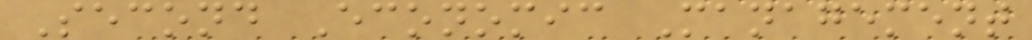Second Economic Management
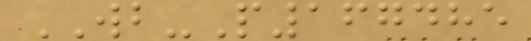WB-P167485
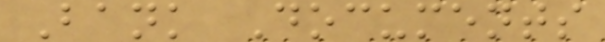Bank Documents
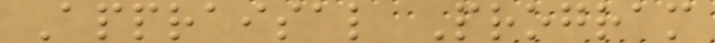Appraisal Program
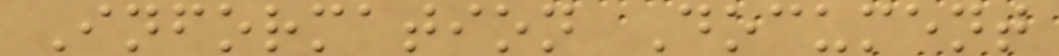Information Document
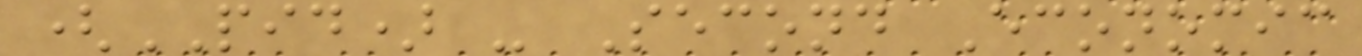(PID) - Second Economic
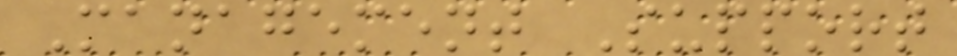Management Support
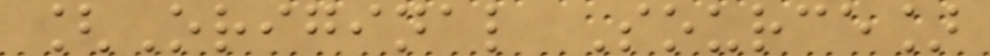[Original Source]
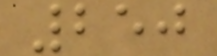250
